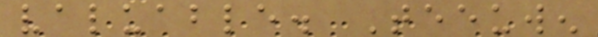valuable. Teeuwen
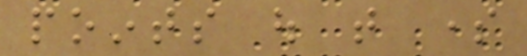points out that some
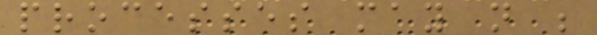processes may not be
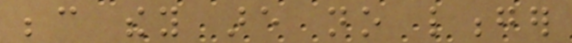because they are no longer
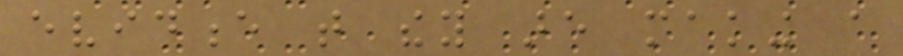evidence that they are making a
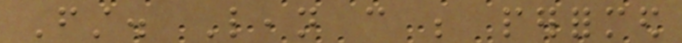First. Lean can be performed
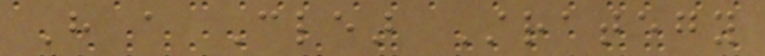Have a Clear Strategy
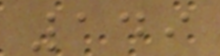149
